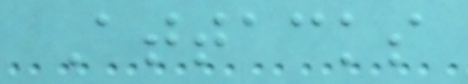Attacks
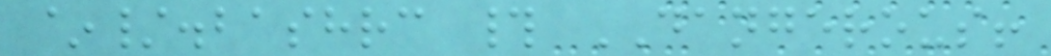~/.bashrc # DANGEROUS!
